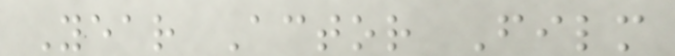Year Actor Film
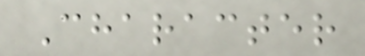Character
